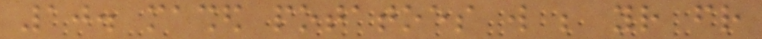10. mashed potatoes will be your friend
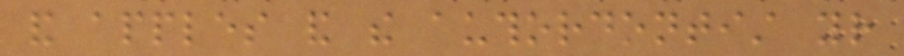and apples and the authordontist your
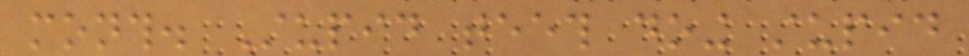month. Stupid teeth doing stupid
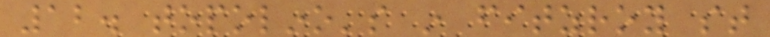12. topolino's in fitzroy st
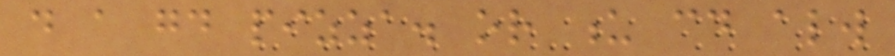do a good pizza. or u could always
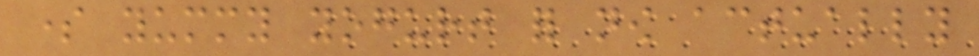some yummy yogurt for now actually
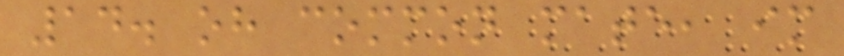14. oh common mate, im
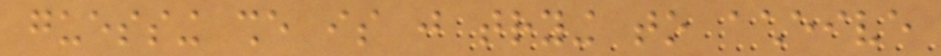guessing she is just trying to acheive
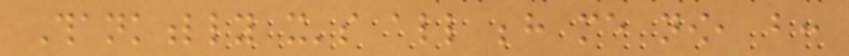Thankfully it's all behind me now, but:
